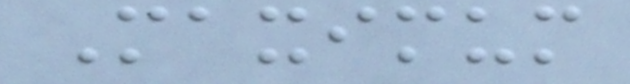Maximum
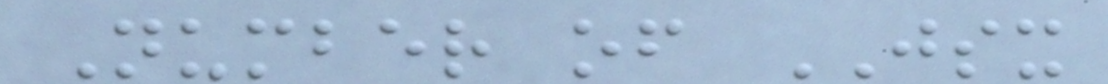Number of JSX
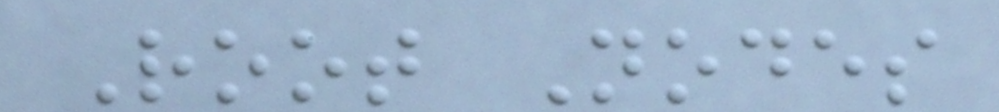Root Nodes
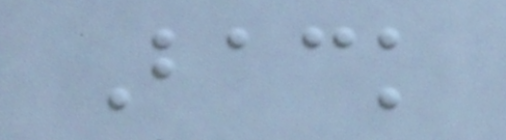Back
